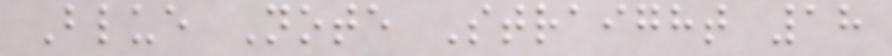Blue Note Straight 18
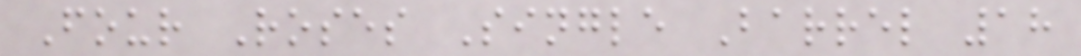Four Roses Single Barrel 18
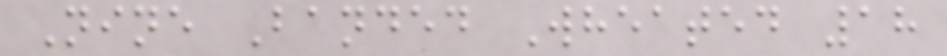Nine Banded Wheated 18
